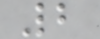2
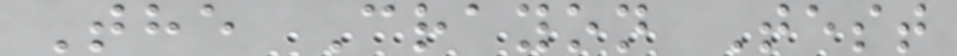The Crayon Test
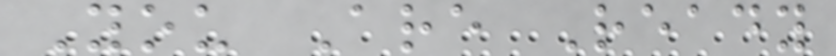You Are Ready
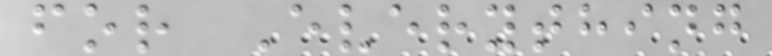for Everything
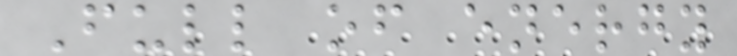Full of energy
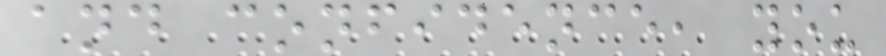and confidence, you
